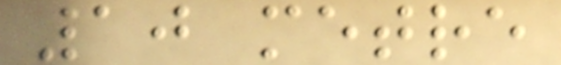10 metre
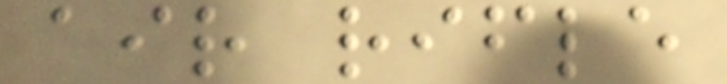air rifle
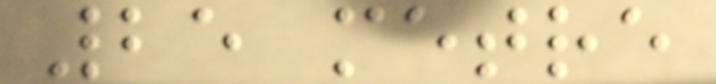25 metre
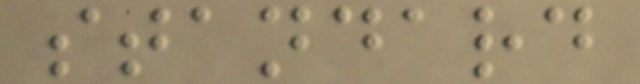standard
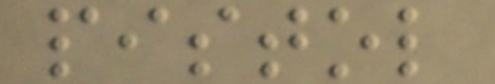pistol
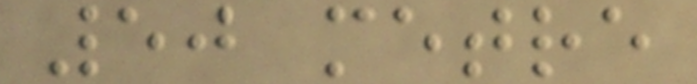50 metre
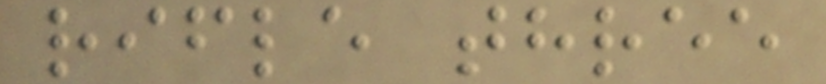rifle three
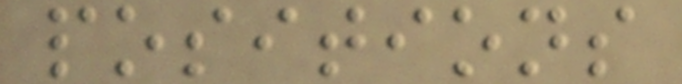positions
